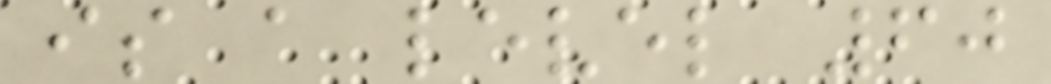is a level 60
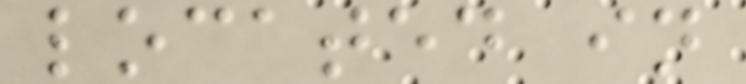located in
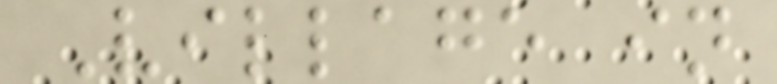Village in
